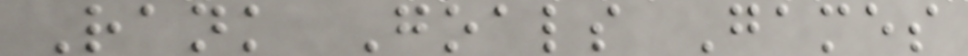Rank Goals Games
